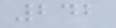242
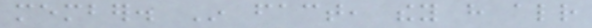member. In fact, they have already
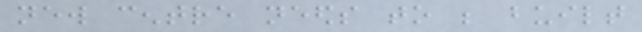new centre needs to be built
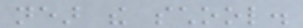near the school.
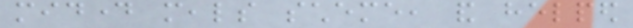midday meals scheme, and helped
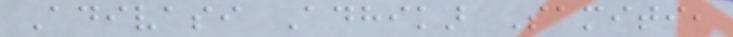Adivasi Adhikar Samiti,
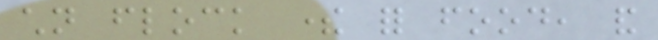children flock there for food, and
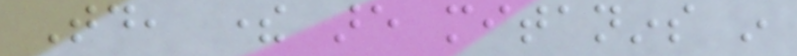Today, there are mitanins in
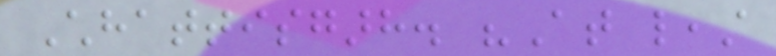Chhattisgarh. "At least
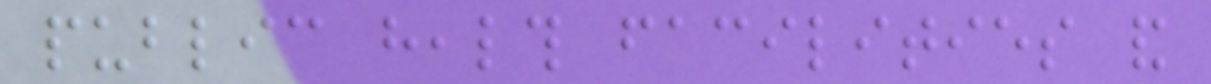public health facilities and
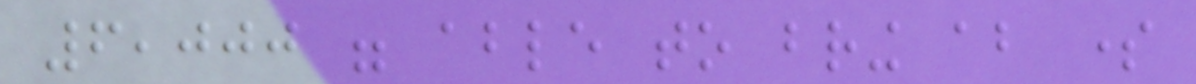6,000 were able to bring about some
